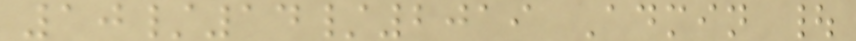10/14/2019 Admin |
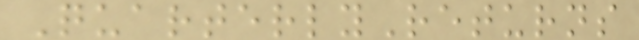QuarterlyReturns
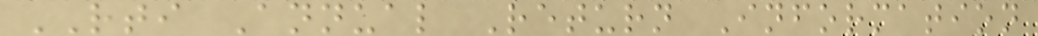RTI Annual Return Information
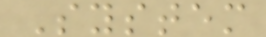System
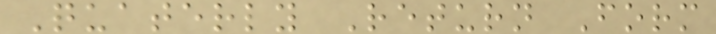Quaterly Return Form
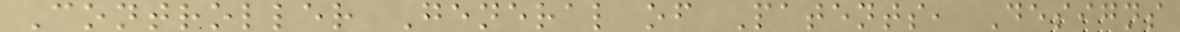Controller General of Patents, Designs
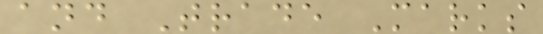and Trade Marks
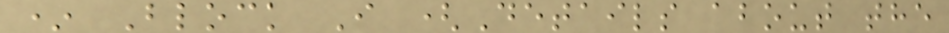* Block I (Details about the
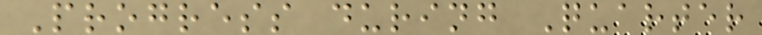Progress during Quarter
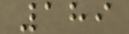189
